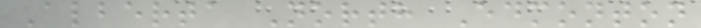Alberta North Edmonton
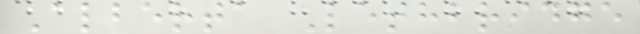Alberta Lethbridge
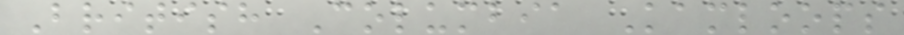British Columbia Kamloops
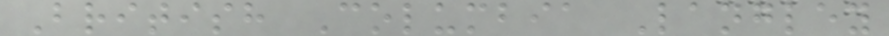British Columbia Langley
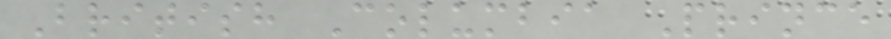British Columbia Prince
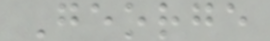George
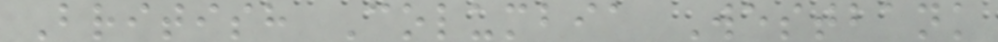British Columbia Westbank
